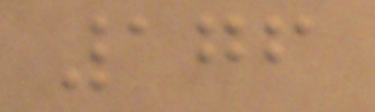176
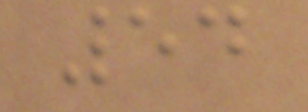54
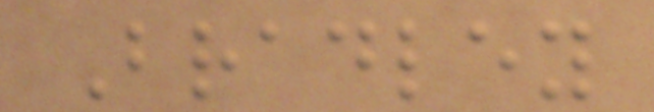Bradley
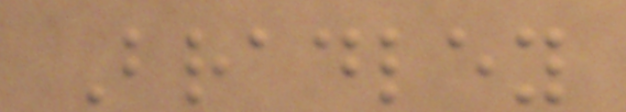Bradley
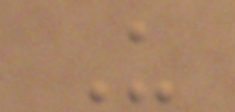U
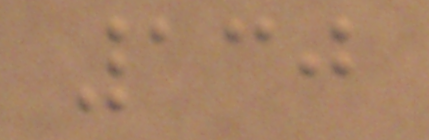130
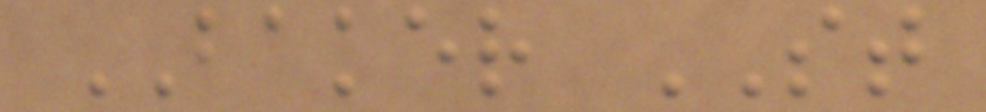BAKER ST
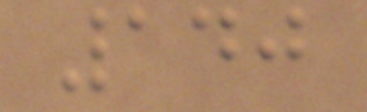140
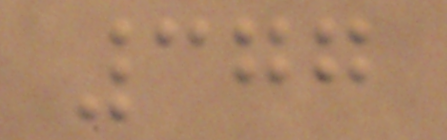377
